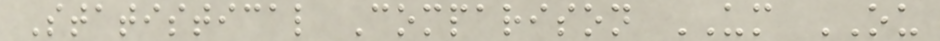Statistical Comparison UM OU
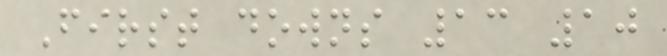First downs 13 10
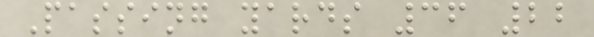Passing yards 36 22
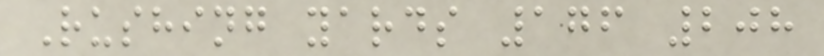Rushing yards 176 208
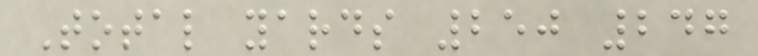Total yards 250 247
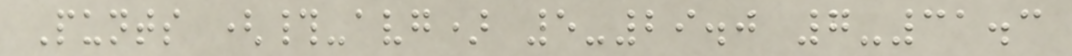Punts (#-avg) 5-29.0 7-31.3
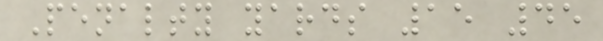Penalty yards 15 45
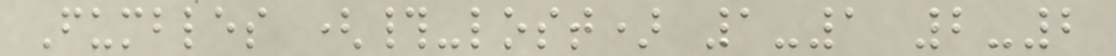Fumbles (#-lost) 1-1 2-2
